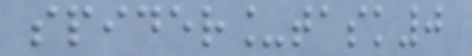spider_task0
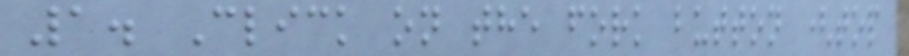1. Click on the fork button (top
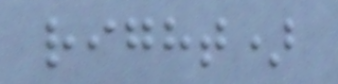right)
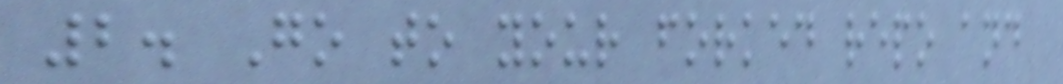2. Go to your forked repo and
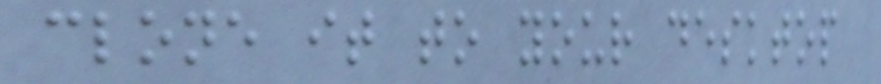clone it to your desktop
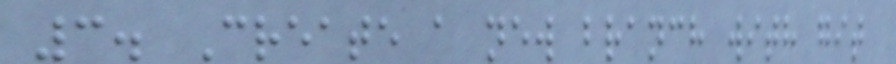3. Create a new branch with git
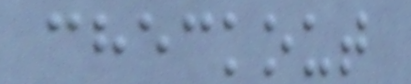checkout
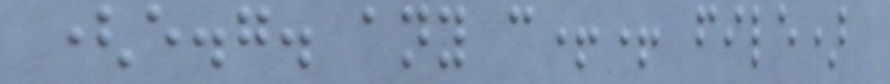(e.g. any c++ file)
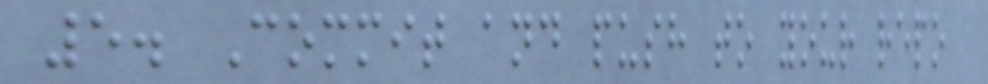5. Commit and push to your repo
